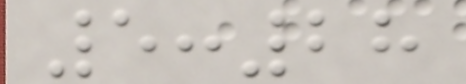5:28
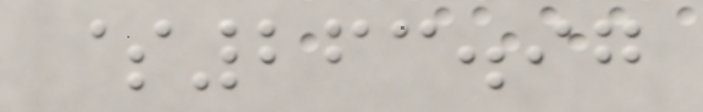$263.97
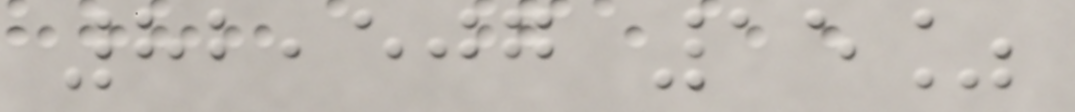82,507 15%
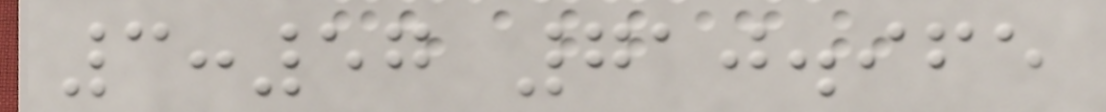3:57 710.965
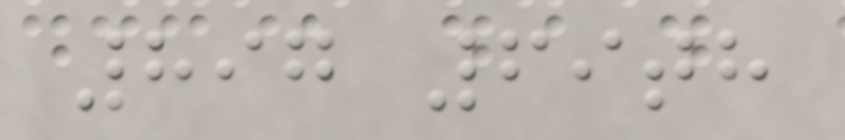897 69th
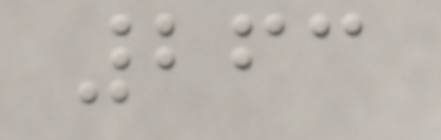263
